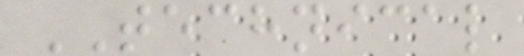TECHNICAL
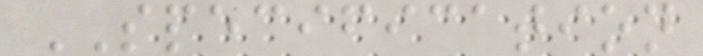SPECIFICATION
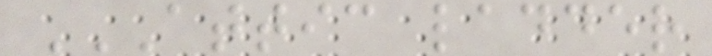ATTIC LADDER
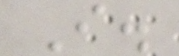I.
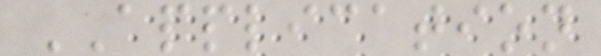APPLICATION
